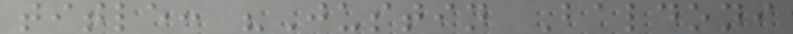title: "Justin Baldoni
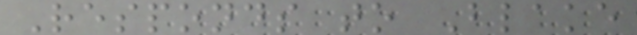Responds to Blake
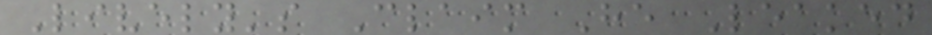Lively's Claim He Leaked
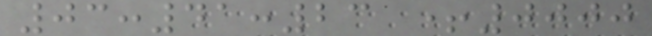03:41:23 +0000
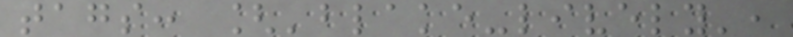tags: ['blake-lively',
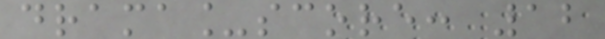drama_score: 12
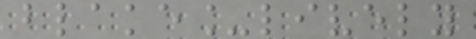blake_lively
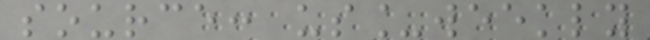source: us_weekly
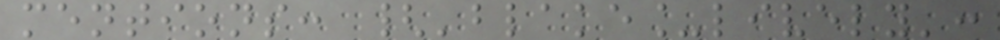mentions: {'blake_lively':
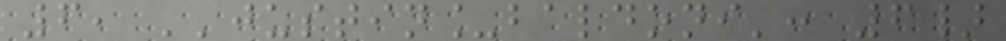6, ''justin_baldoni': 6}
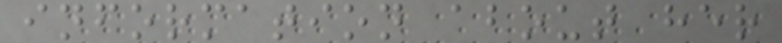information about her
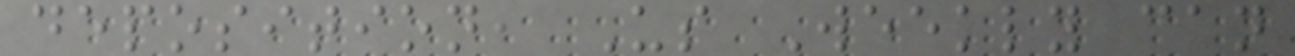deposition, Us Weekly can
